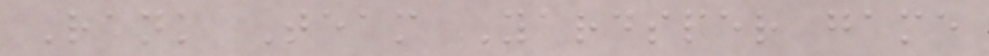Rank Team Yardsper game
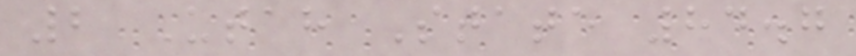2 Utah State 84.7
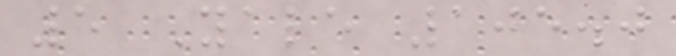5 Yale 105.0
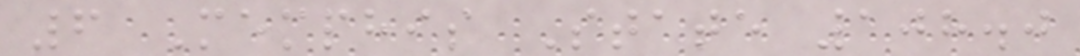6 Memphis State 108.0
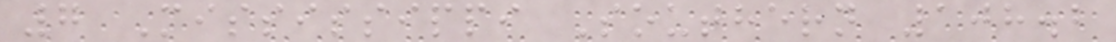7 Mississippi Southern 108.2
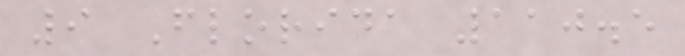9 Florida 110.5
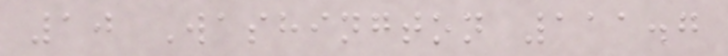10 Washington 111.7
